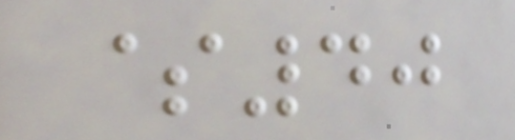$40
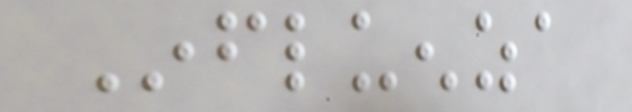Influenza
